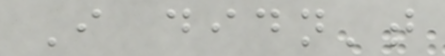I didn't
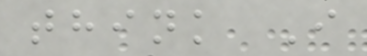think I
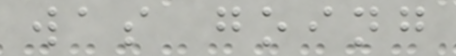was going
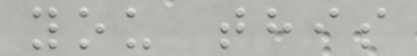you this
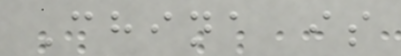China is
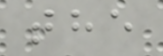the
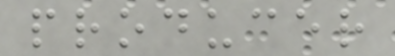producer
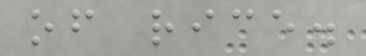of rice.
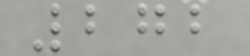272
